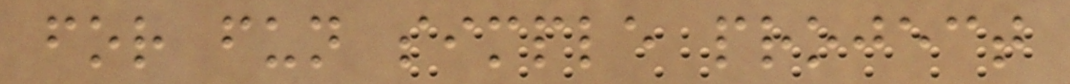for fun simple project
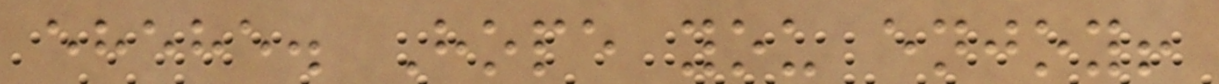ehehe. Hope you enjoy!
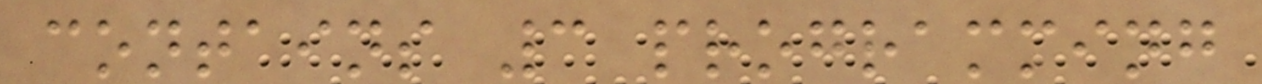contains 3 programming
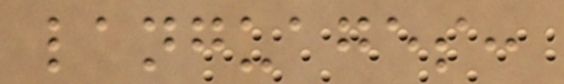languages:
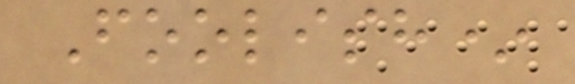Foolish*
